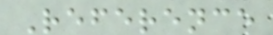Reference
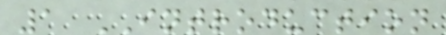1 INTRODUCTION
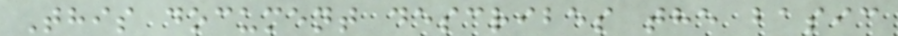This document describes the basic
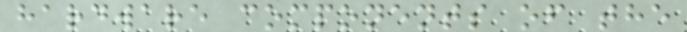hardware components of the
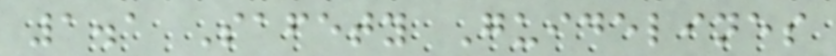1.1 Safety Guidelines
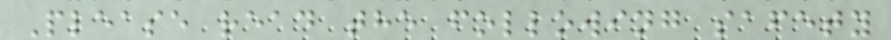Please read the following safety
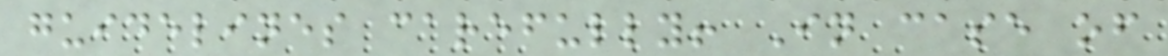guidelines carefully! In case of
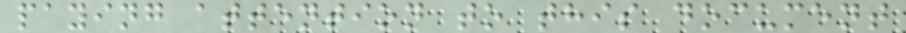paying attention to this document
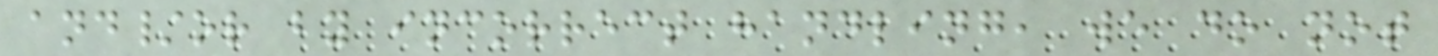and/or by incorrect handling, we do not
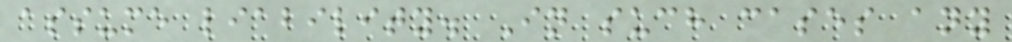assume liability. In such cases any
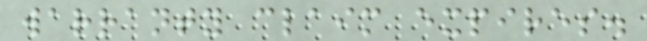warranty claim expires.
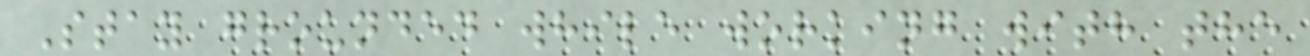Stay grounded while working with the
